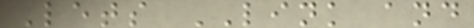Lets LINK and
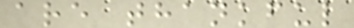are thankful
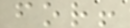for!
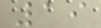19
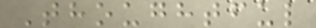Thoughtful
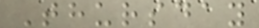Thursday
